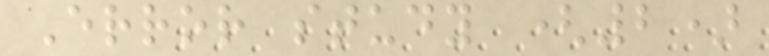Error study (2)
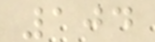104
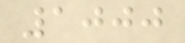1000
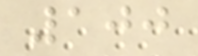100
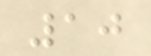10
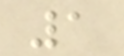1
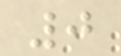0
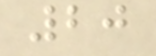20
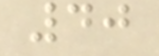40
